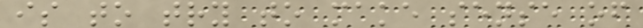is to try to make sense of
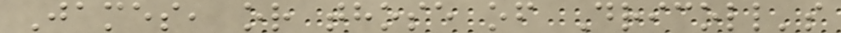James, or those of Dricoll's
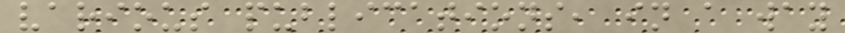various publications, in a way
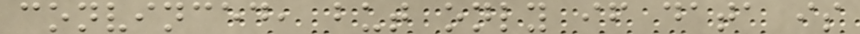convinced, but only if data is
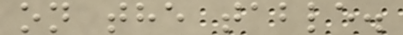on the table.
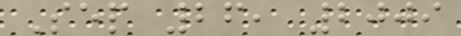Sep 26, 2009
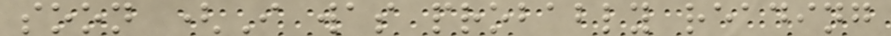soon (I was probably reading
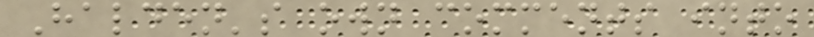Halden's own comments into
